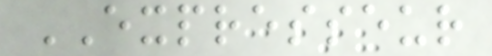EXPRESSEUR
